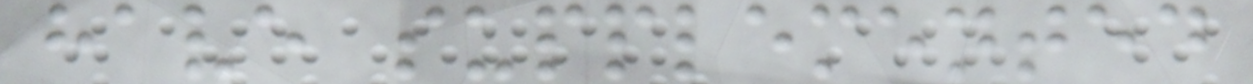have supplemented
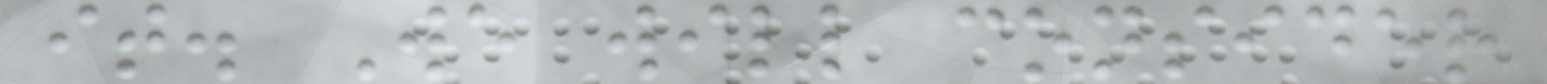it. We will consider
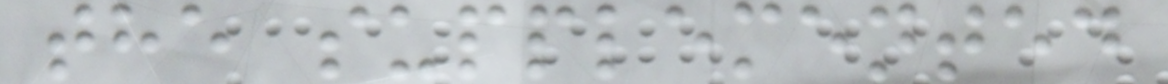the supplemented
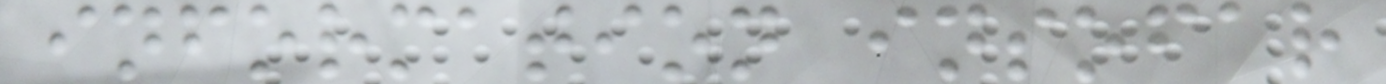information insofar
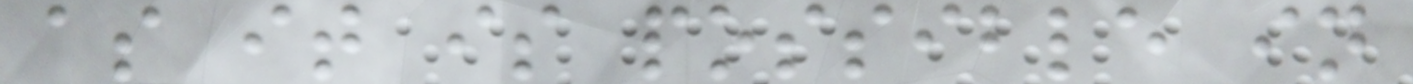as it is possible in
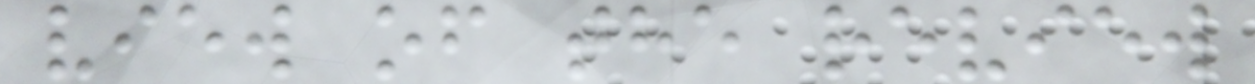view of the review
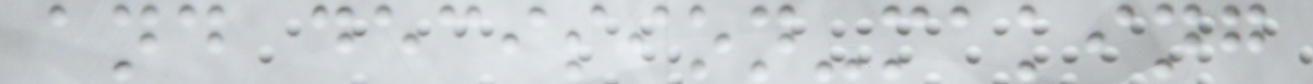and decision-making
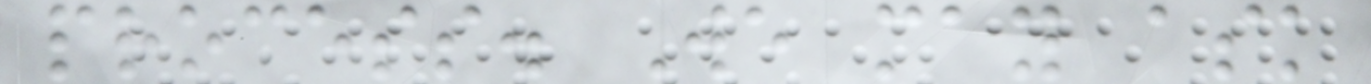process. We may ask
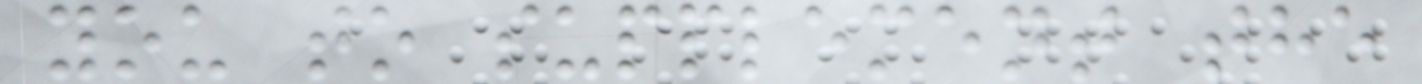you to supplement the
